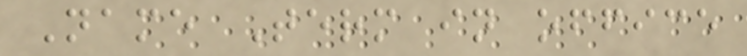Name Term in office
